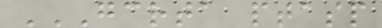GCRTA PTASP
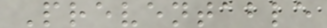Preventable
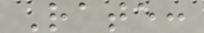Rate:
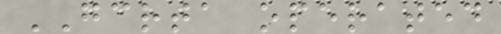GCRTA operated
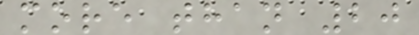more than 20
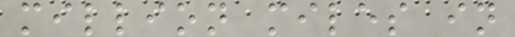million miles in
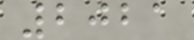2021
